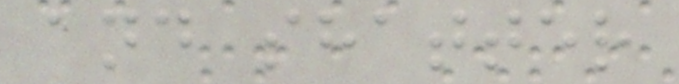and shatter
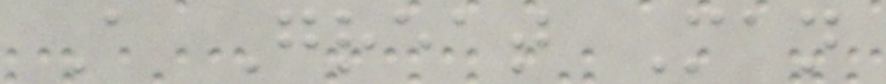A Great Man
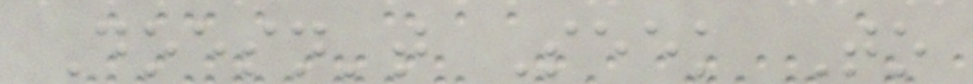Doesn't Seek To
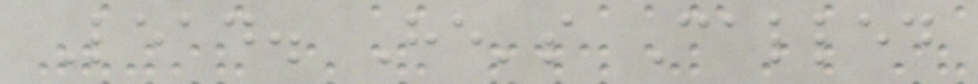Lead. He's Called
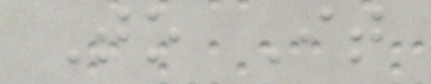To It
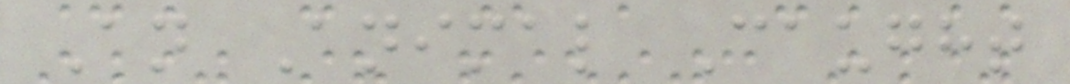An Animal Caught
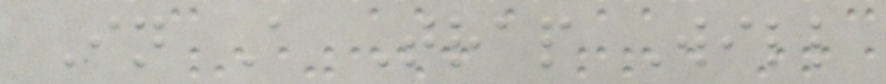In A Trap Will
